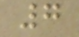7
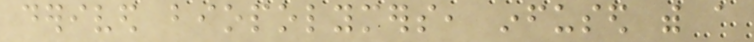derived biopolymers, infused with a
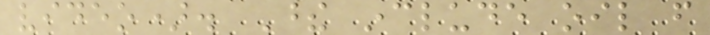video). These include oil from
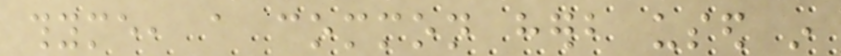thyme, a common herb used in
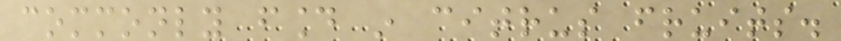commonly found in citrus fruits.
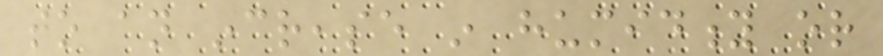to an increase in humidity or
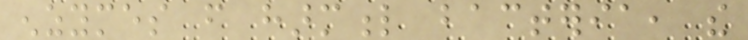enzymes from harmful bacteria, the
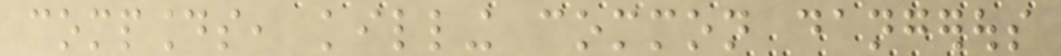compounds, killing common dangerous
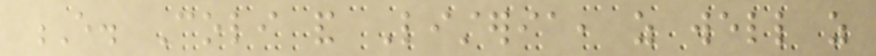E. Coli and Listeria, as well as
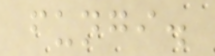fungi.
